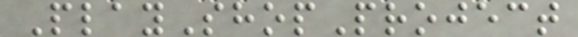PlayShopProject
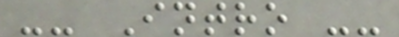-- Intro --
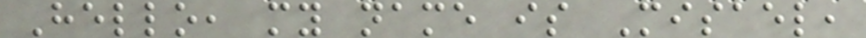Hello, my name is Misael,
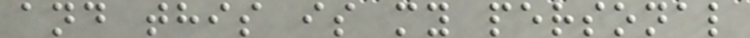and this is my personal
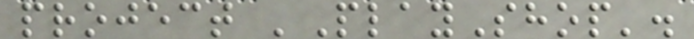project 'PlayShop'.
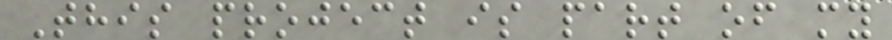This project is part of my
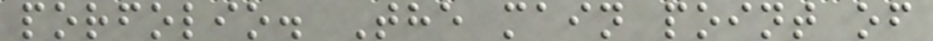porfolio. The main point of
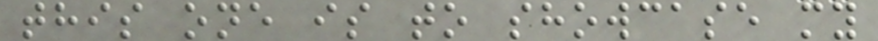this one is to showcase my
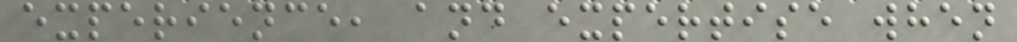experience, and expertise when
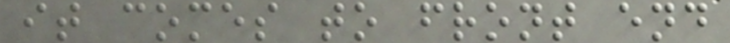it comes to front end
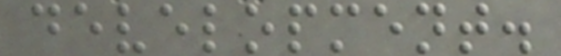development.
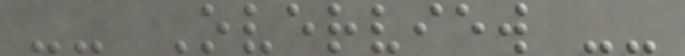-- Overview --
